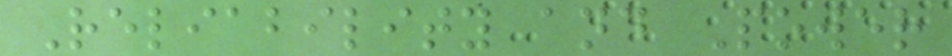Reliability and Power
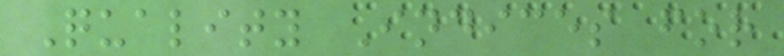Quality Indices for
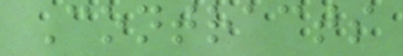Contracts
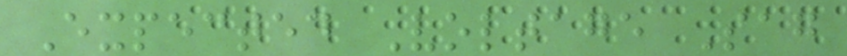Expected Voltage Sag
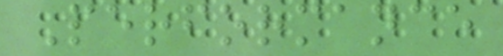Performance
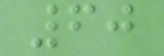60
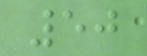50
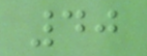40
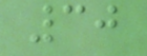30
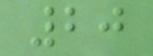20
